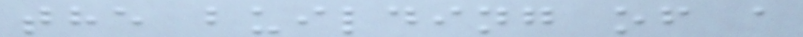the building of a
